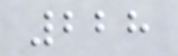228
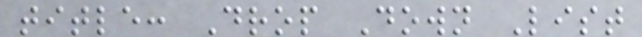title: Drop Down List
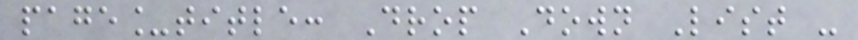page_title: Drop Down List -
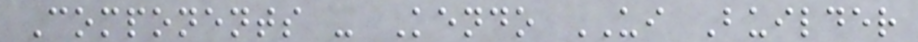Components - Kendo UI Builder
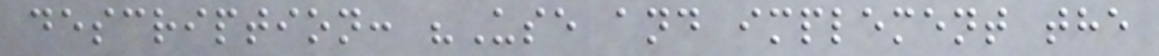description: "Use and implement the
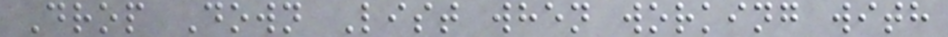Drop Down List when working with
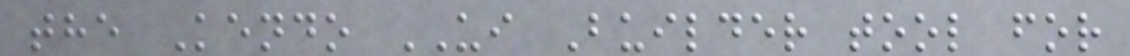the Kendo UI Builder tool for
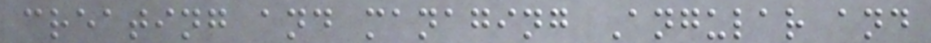creating and managing Angular and
